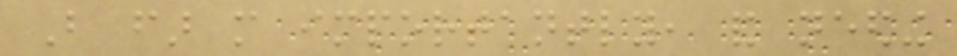But far more importantly, and needing
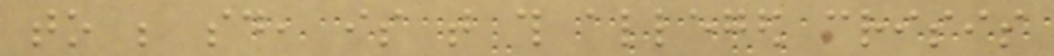to be said, is that this alleged crisis
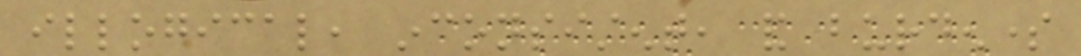illogical, inconsistent, and burdensome
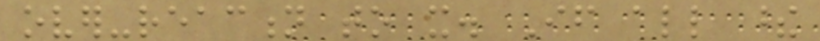over-reaction to it. If all these
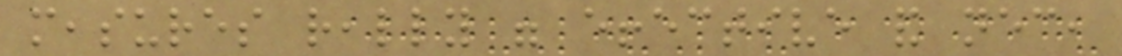measures really were effective and necessary,
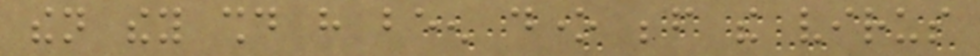then they should have been done before the virus
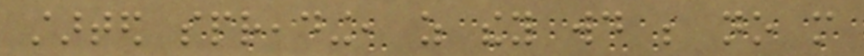started spreading, as they would be no more
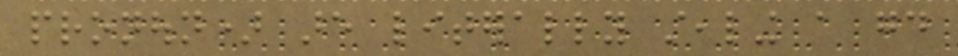pronoun) are literally stealing a good
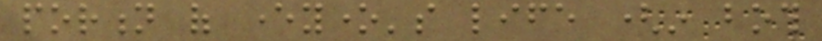portion of everyone's life (in both
